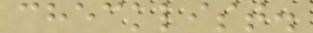checklist.
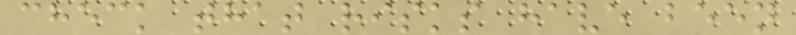check that risks have been
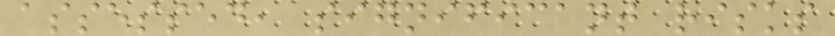assessed, significant risks
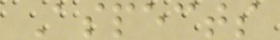Aspects
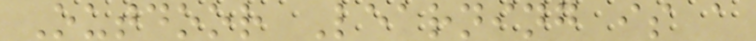Outdoor Learning is a
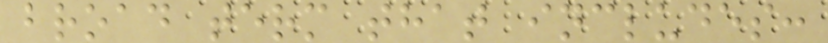broad term that includes:
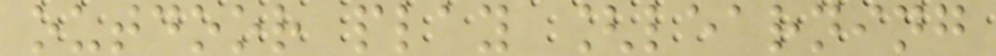outdoor play [learning
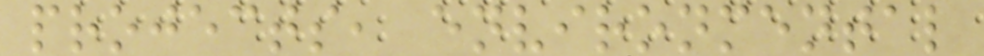projects, environmental
